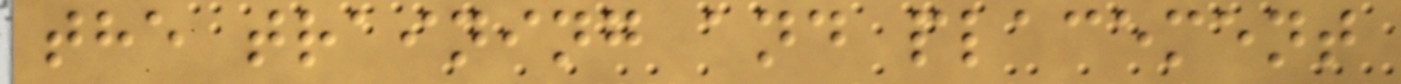the training and placement
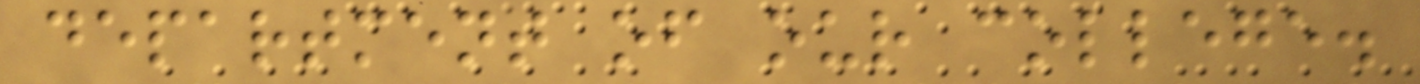department of our college.
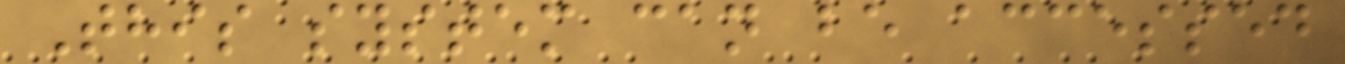This system can be accessed
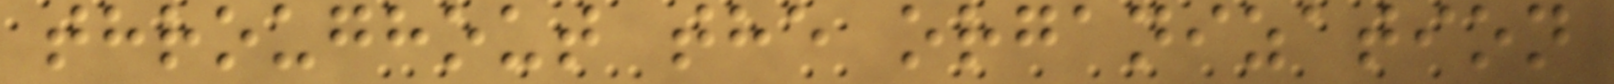throughout the organization
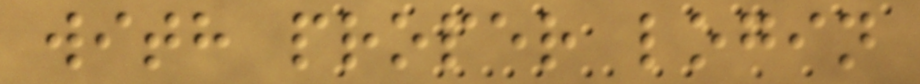with proper login
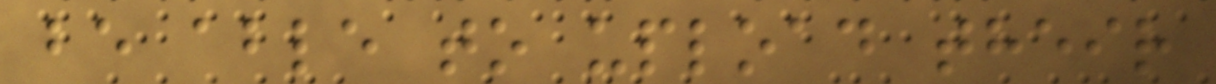be able to upload their
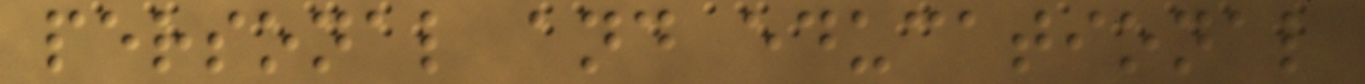personal and educational
